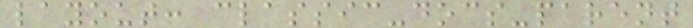layout: classic-docs-parent
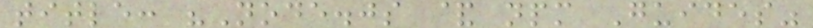title: "Node.js & npm Guides"
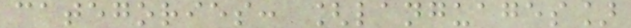categories: [languages]
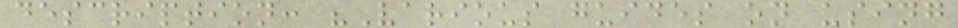description: "Various guides on using
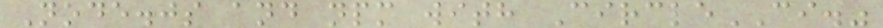Node.js and npm with CircleCI."
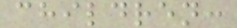children:
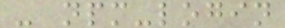- npm-login
